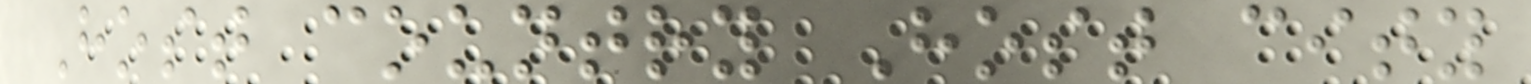Host country Host city
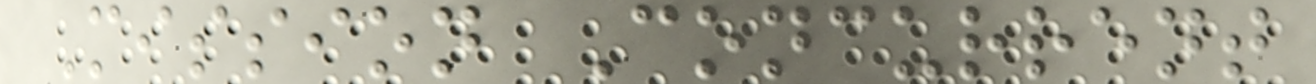Mission Concurrent
